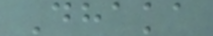Dhaka
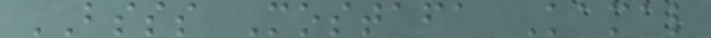BSSS Mostafa Kamal
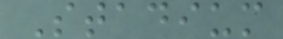Stadium
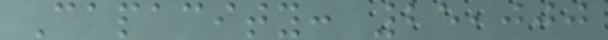Capacity: 25,000
